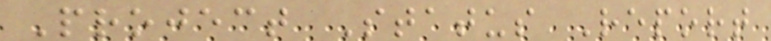Project Status Report
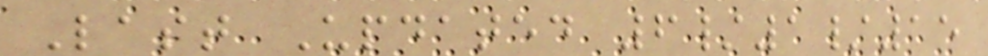Last Updated 6/1/15
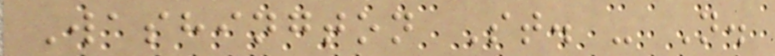Washington St. - N.
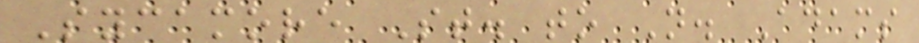Sycamore St. to N. Adams
